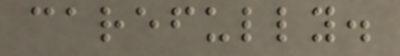carefully.
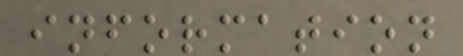information
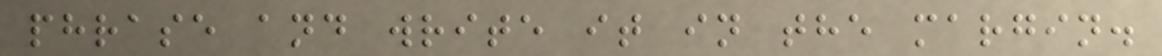phrase and write it in the margin.
